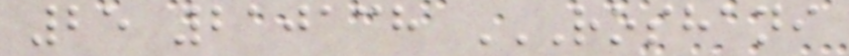25 210138 ROSHANI
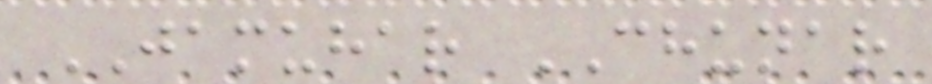JAMUHAR CHUNAR
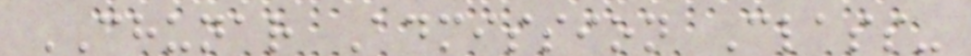CHUNAR Admission Class-
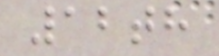12th
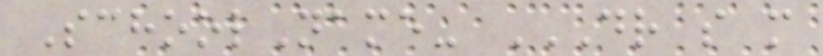SchoolName- DR S M
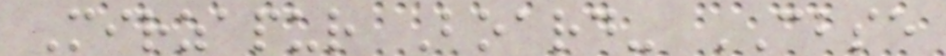Mirzapur Board- CBSE
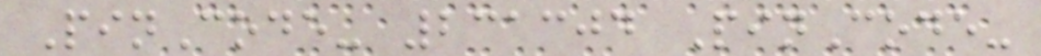PinCode- 231304 PinCode-
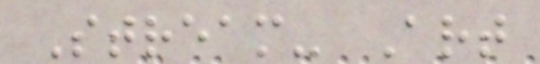Stream- Art
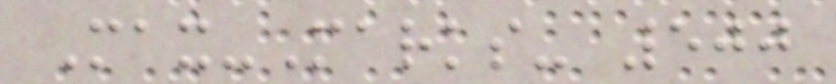Max-Marks- 500
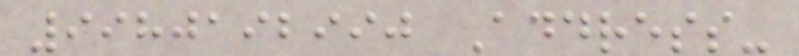9980192990 Address-
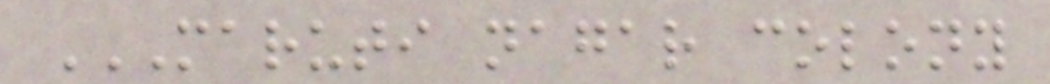MARUTI NAGAR COLONY
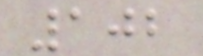102
